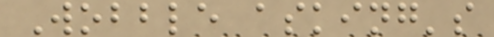Wobble asking's
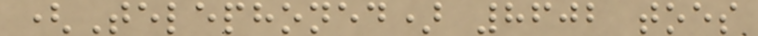(Telephoned) 8602 toes
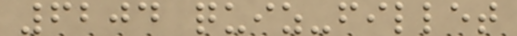6204 quiz-fillet
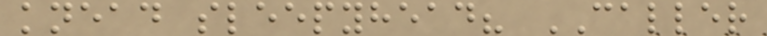knead sleepyhead? CALLER
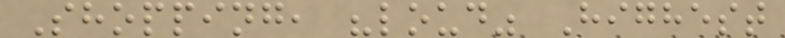Shopping, "loud" Highest
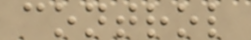control
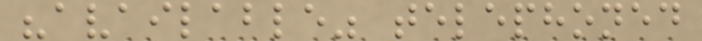"available" telephoned
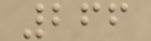266
